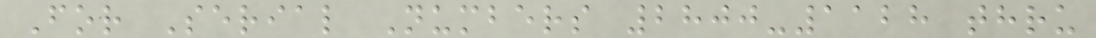For Serial Numbers 2800-1128 thru
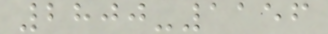2800-1156
